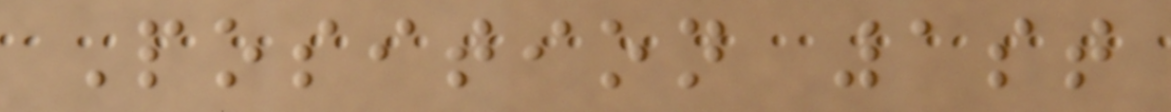Position 1st
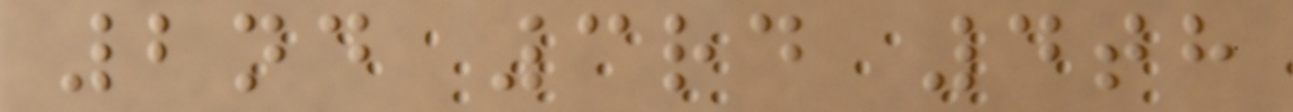2nd 3rd 4th
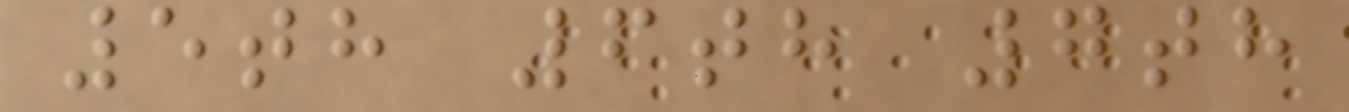5th 6th 7th
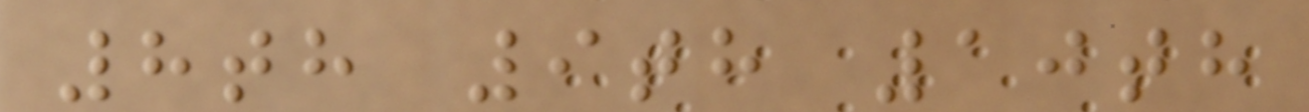8th 9th 10th
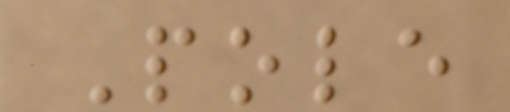Pole
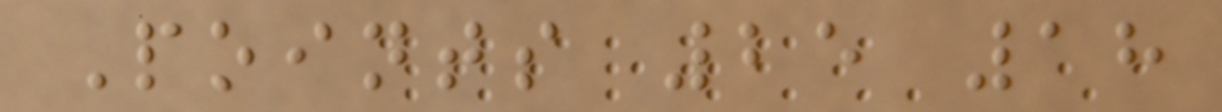Points 25 18
